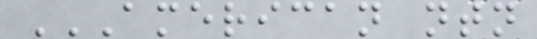AMERICAN NTN
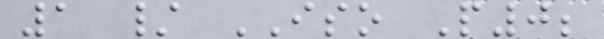1 / ISO P0;
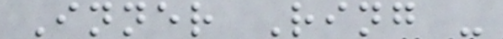Inner Ring -
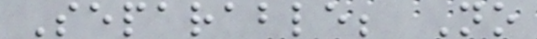Separable; No
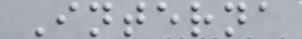Interna
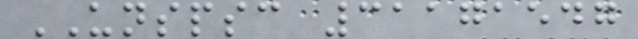UNSPSC 31171547
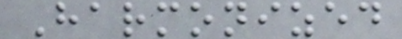Harmonized
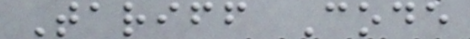Tariff Code
